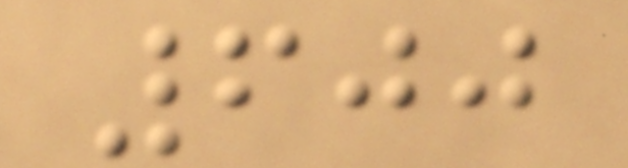600
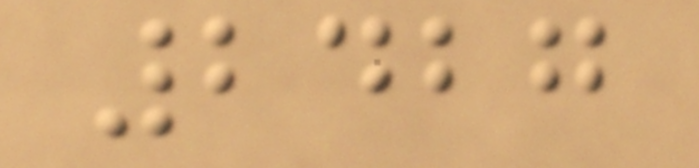2427
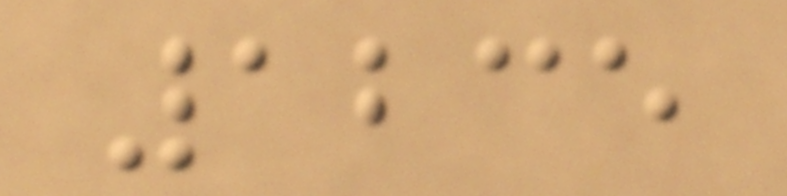1235
